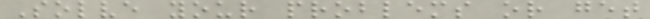Solve your problems or get
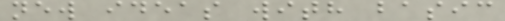new ideas with basic
